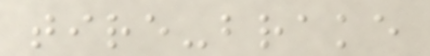tire-brake
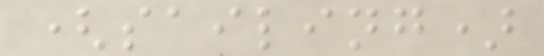(sailing)
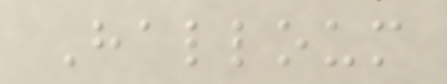Halloum
